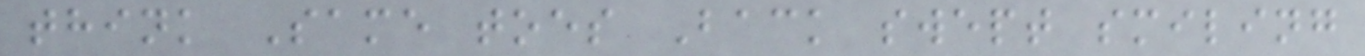think Same toes Back swept smiling
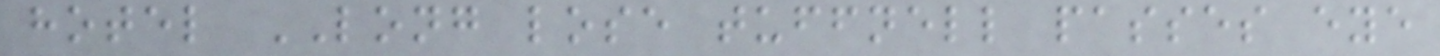hotel LONG lose tuffnell passes eye
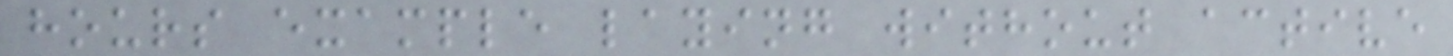hours example laying without active
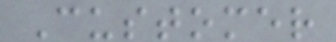Customer
